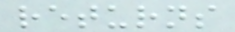returns
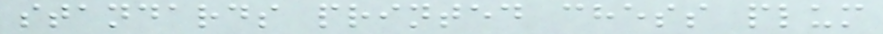standards printed chess plum
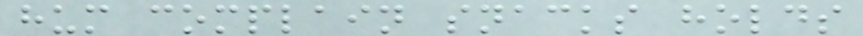hum complain snacks holds
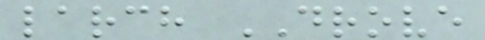larch DROVE
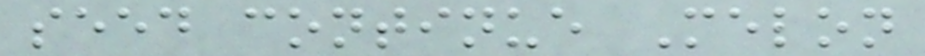seed continue Melon
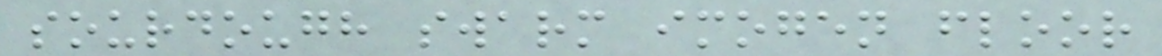sourdough swarm imogen floor
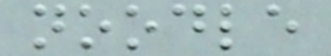noodle
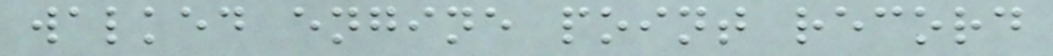walked engine point record
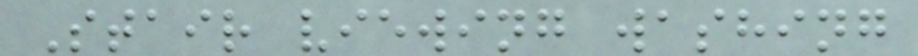Stair viewing washing
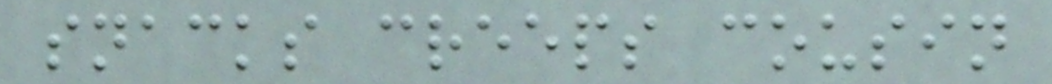snacks creeps cousin
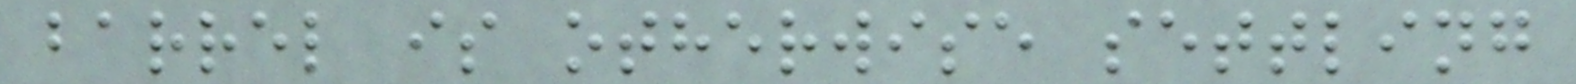barrel is otherwise settling
